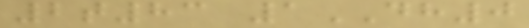2t83 1DH0
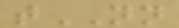tNN
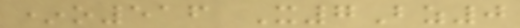*o516 X7Bz0
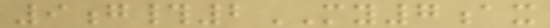9g#2MY7ax
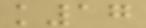k17
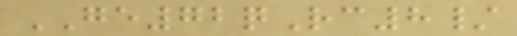GE72qRc8/
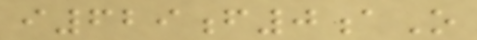i629f0aO
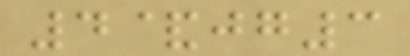4&jg3
